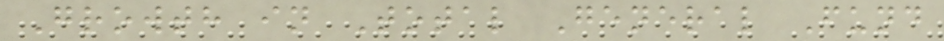Growth in Total General Fund
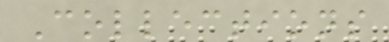Collections
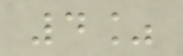4%
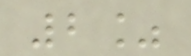2%
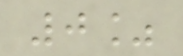0%
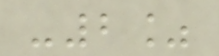-2%
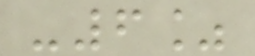-6%
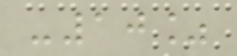-10%
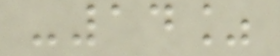-14%
